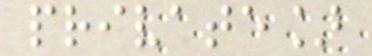private]
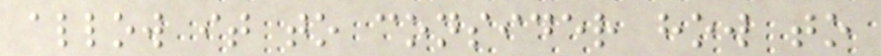allow it to consider how to
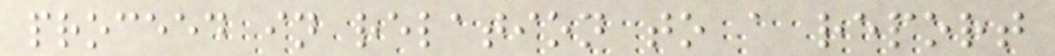proceed in relation to a report
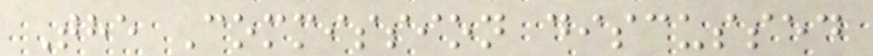The Commission discussed
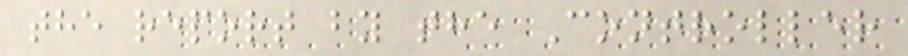the report by the Controller
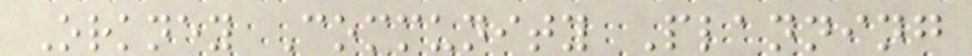Orkney Community Planning
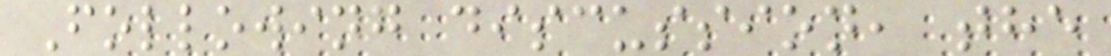Following discussion, the
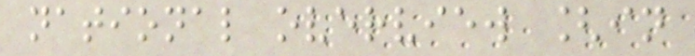national overview [in
